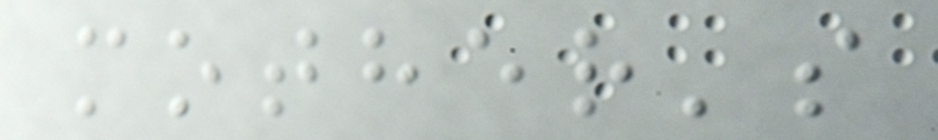mother's
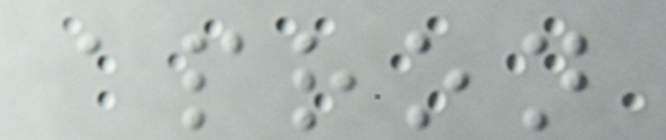apron
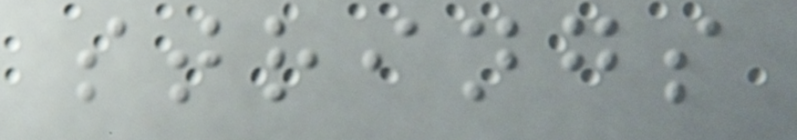strings
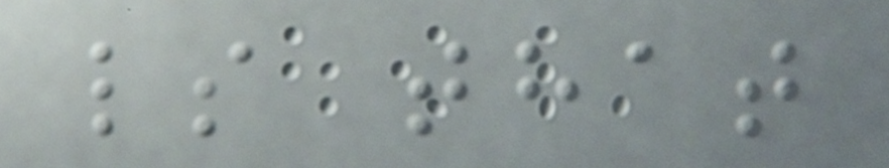ls that
